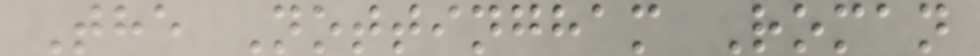The Nottingham Roman
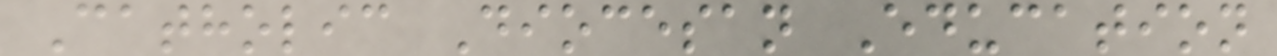Catholic Diocesan Education
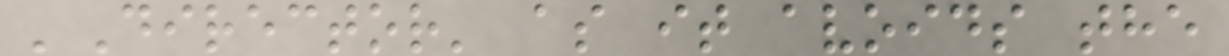'Director' as it avoids the
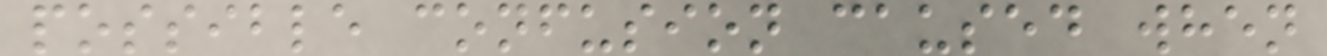possible confusion caused when
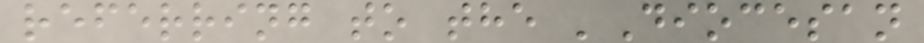referring to the 'Diocesan
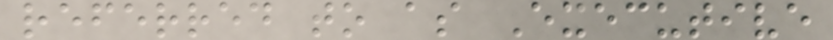referred to as Executive
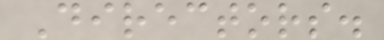Directors.
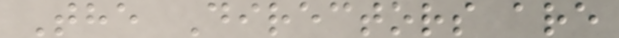The Directors are
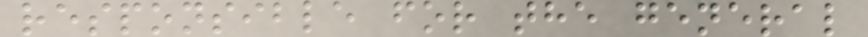responsible for the general
